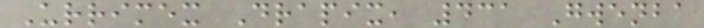Urrimex Drapix, 431 Gwenba
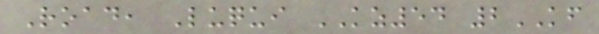Road, Luqui KZ54 2KF
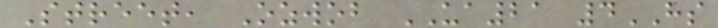Street, Ozwob UA21 4HS
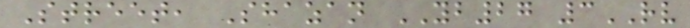Street, Shazan YB27 3RV
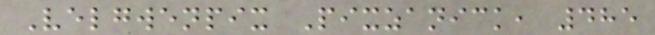Velgwenpix Pixzanick, 485
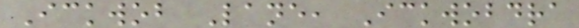Ickwob Lane, Ickwobdra
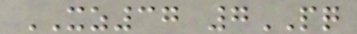XZ37 7PQ
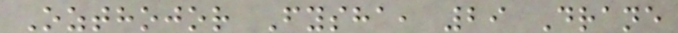Ozthojor Fysha, 29 Drane
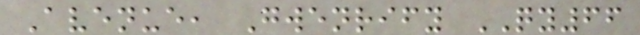Avenue, Gwenrify QY66
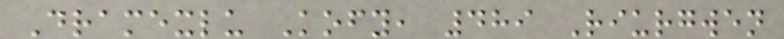Dramexlu Kofy, 489 Riurgwen
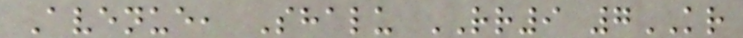Avenue, Shalu RR9 7KR
